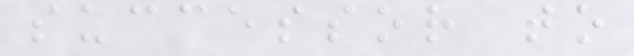successor to
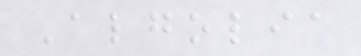Algolia
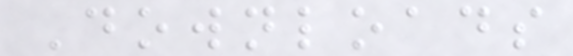Downloads
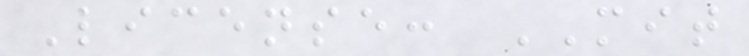License: MIT
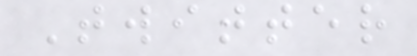Twitter
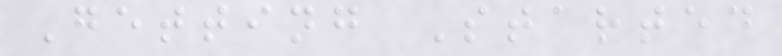Getting Started
